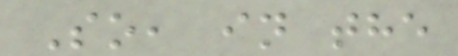So, in the
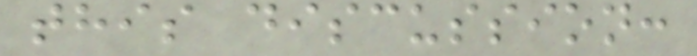this discussion:
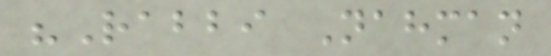"Rabbi Nahman
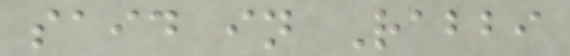said in Rabbi
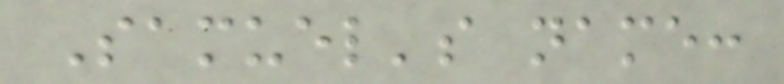Samuel's name:
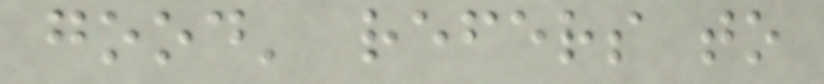good' refers to
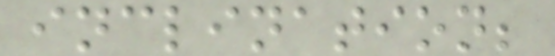inclination;
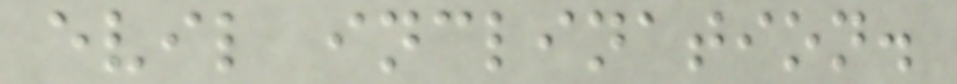evil inclination.
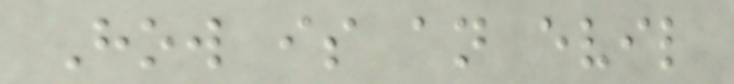How is an evil
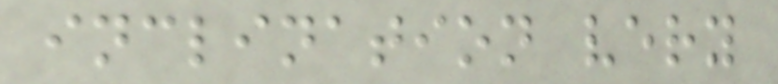inclination very
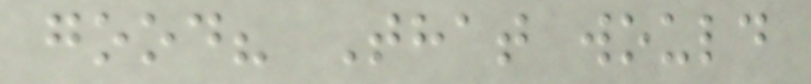good? That would
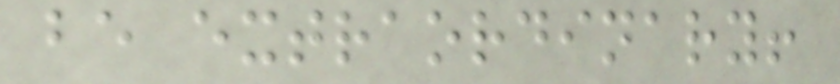be extraordinary!
